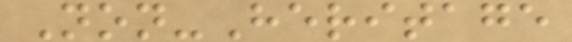Non-Heritage
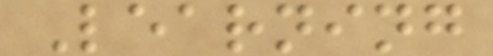Learning
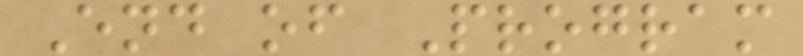End of Program
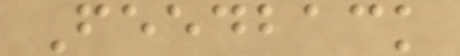Feedback
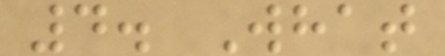4. What
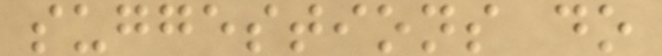suggestions do
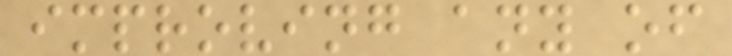improving any of
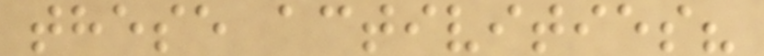these activities?
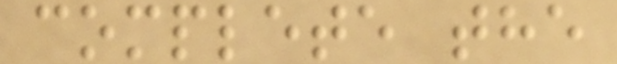complete the
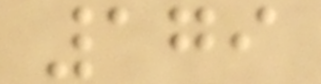179
